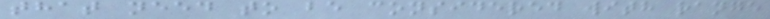that need to be considered with range
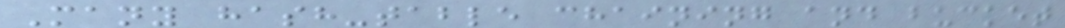Many hash-table chaining and bucket
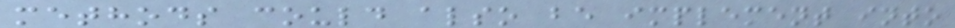methods could also be implement into
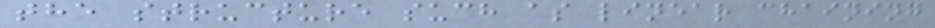the structure such as linear chaining
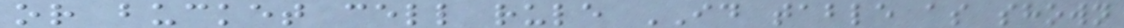or bucket cell rule ID table as shown
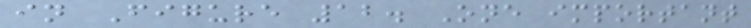in Figure 12. One important
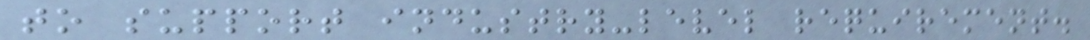to support industry-level requirement.
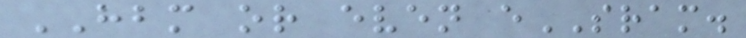HBM or even eSRAM.
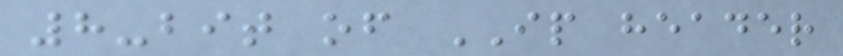8-bit of IP header
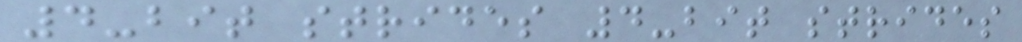4-bit strides 4-bit strides
